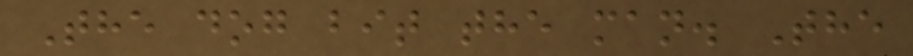The dog bit the man. The
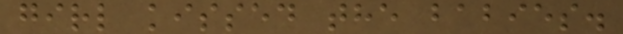girl kissed the babies.
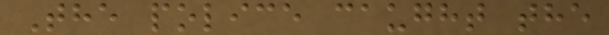The police caught the
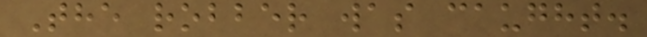The robber was caught.
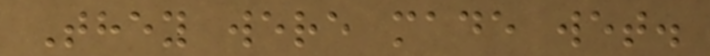They were made wet.
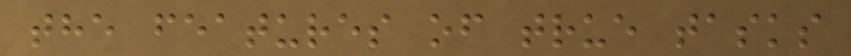the features of true tasks
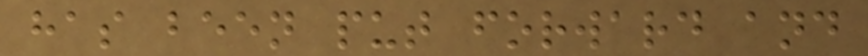has been put forward and
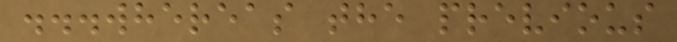...whereas the previous
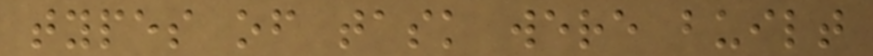types of task were built
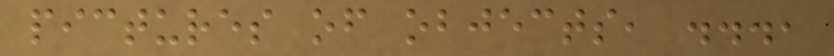pictures of objects, ...,
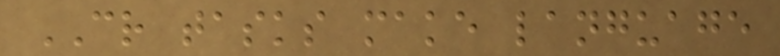CR tasks make language
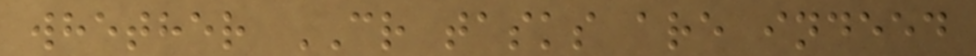whether CR tasks are indeed
